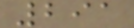291
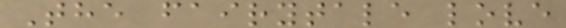The fairytale love
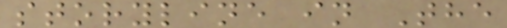storyline in The
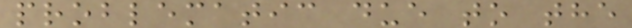problematic due to the
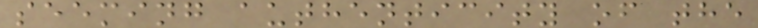seeming authenticity of the
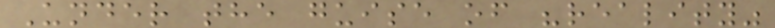Under the guise of "reality"
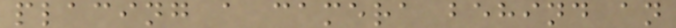placing a camera behind an
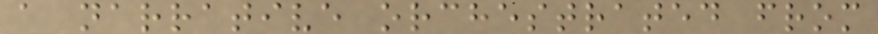a narrative orchestrated from
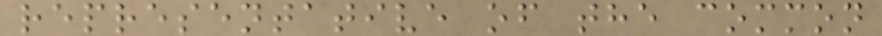representative of the common
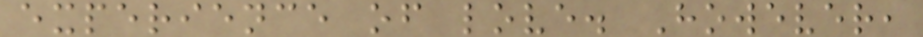experience of love. However,
